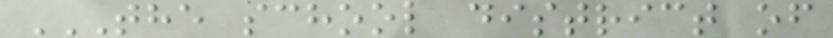THE SCHOOL DISTRICT OF
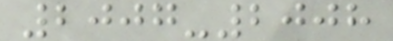2007-2008
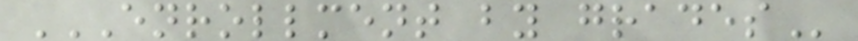ENROLLMENT BY GRADES
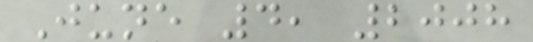June 4, 2008
